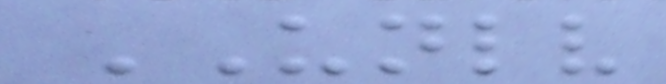UNLV
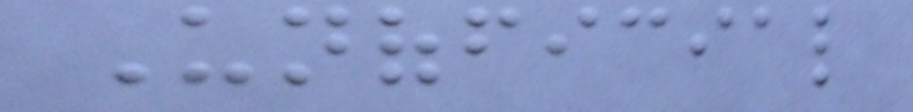Unofficial
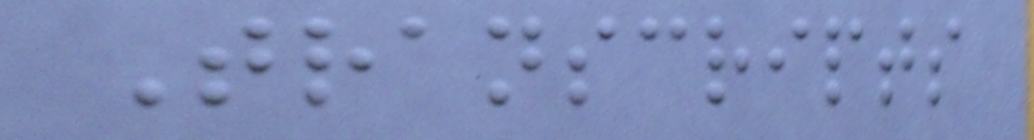Transcripts
